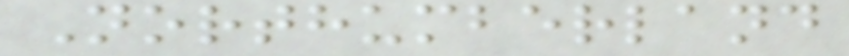Northumberland
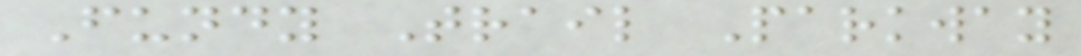Fundy Trail Parkway
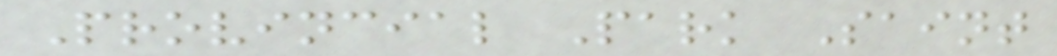Provincial Park Saint
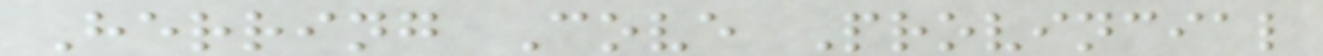Herring Cove Provincial
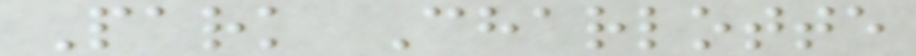Park Charlotte
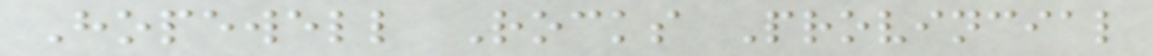Hopewell Rocks Provincial
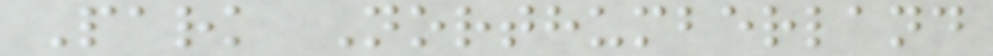Park Northumberland
